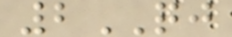2QJ
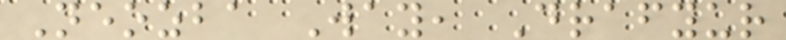Neozba Way, Drafyur
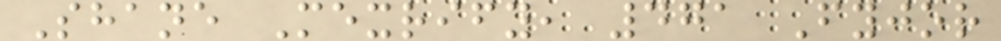Shane Mexrify, 471 Fyjor
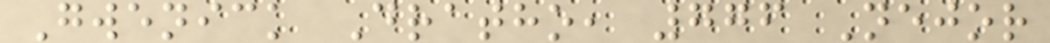Gwenick Dratho, 776 Nejor
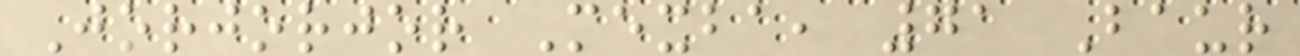Jorjorjor Mexba, 71 Baur
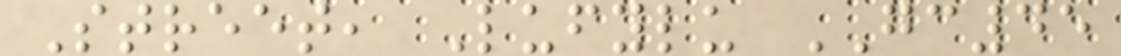Street, Lufylu GC45
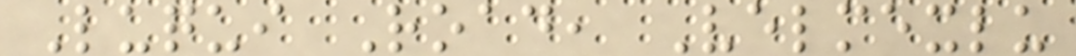Luqui Road, Velmexlu
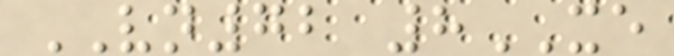VN72 8XE
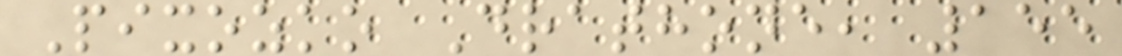Pixozko Drathone, 155
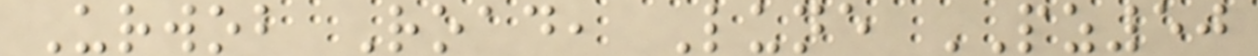Urwob Road, Lune PZ50
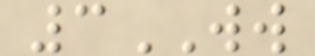3WW
